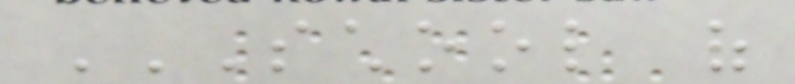SCHOOL OF
